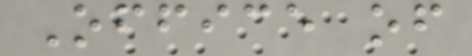Office of
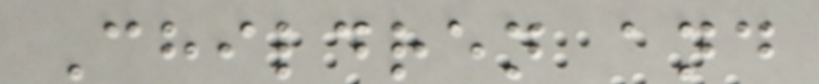Children and
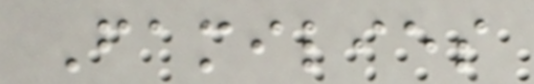Families
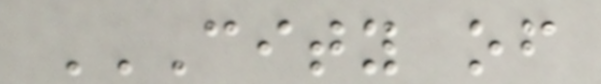CITY OF
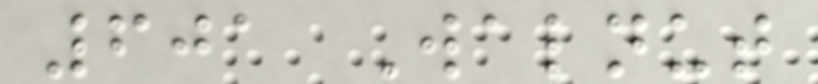601 Walnut
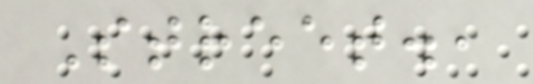Street.,
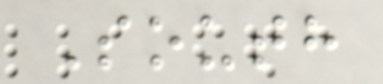South
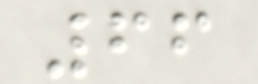66
